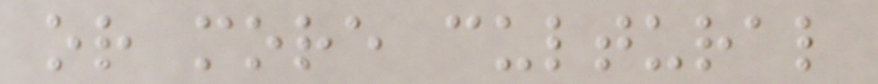or more cultural
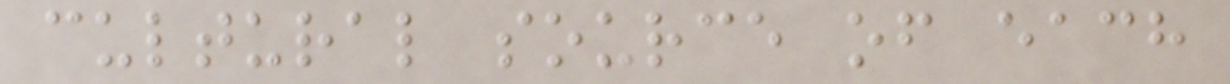cultural source of each
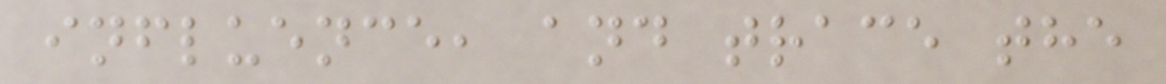influence, and trace the
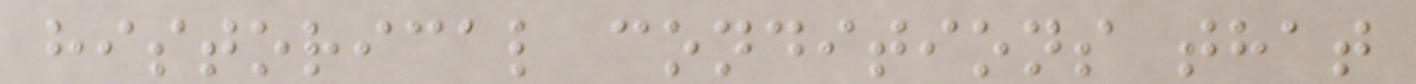historical conditions that
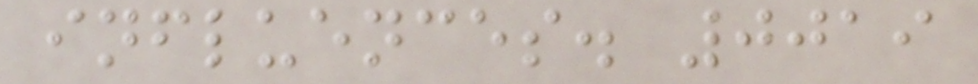influences. 0019
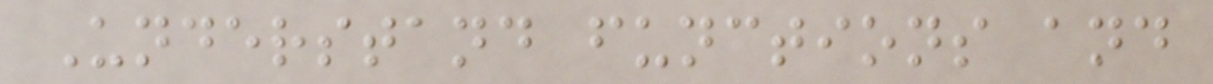Understand functions and
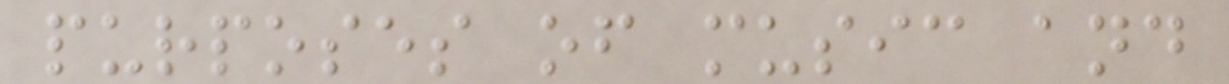purposes of music and
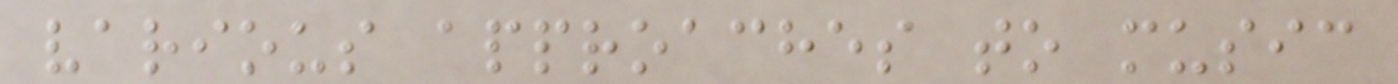various approaches to music
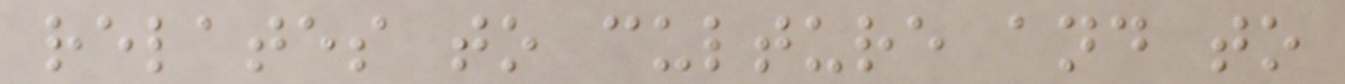relates to culture and to
